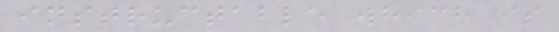instructable which is
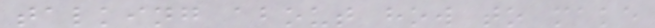talking about how to make
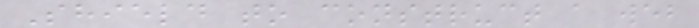Shield to construct a web
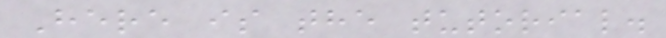Here is the tutorial.
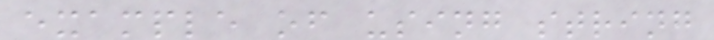example of using string
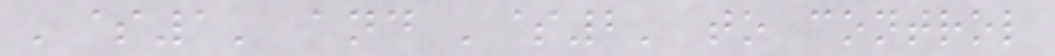'$1' and '$2' to control
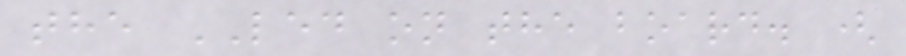the LED on the board. (
